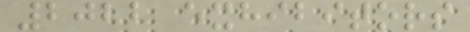2022 exhibitors
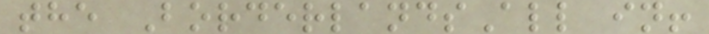the BorderlandsAll in!
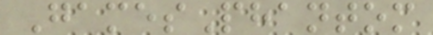GamesPhantom
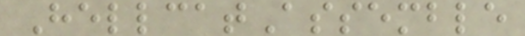HellcatAssemble
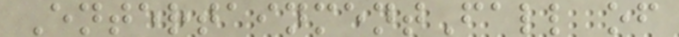EntertainmentFall of
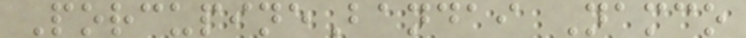PorcupineBandai Namco
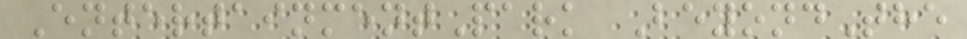EntertainmentPark BeyondThe
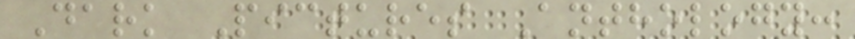Dark Pictures Anthology:
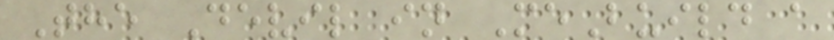The Devil in MeBuild a
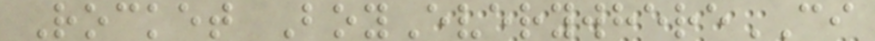Rocket BoyEverywhereCI
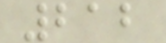212
